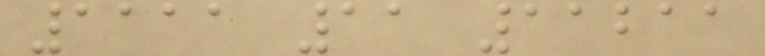1111 11 11211
